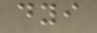dyi
